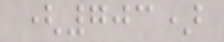(703)
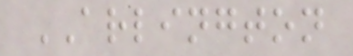ARLINGTON
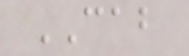CAB
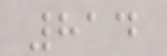814
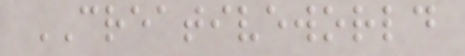CREATIVEWORLD
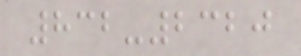832-2320
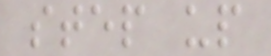step up
